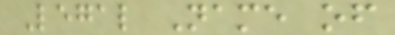Legal Name of
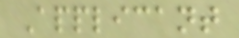Applicant
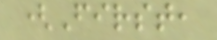(First,
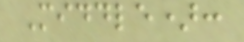Middle):
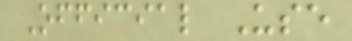Official Use
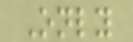Only
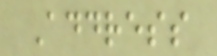Address
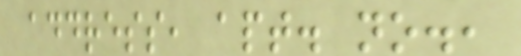address, apt. no.,
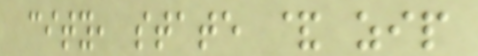city, state & zip
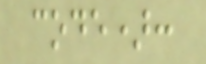code):
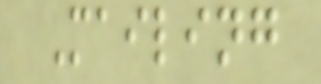Mailing
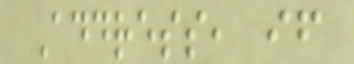Address, if
